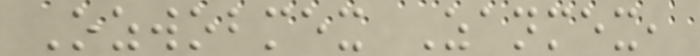Ozwobmex Zanmex,
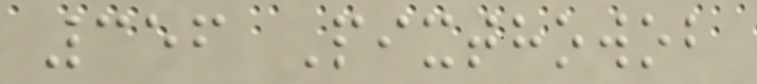356 Pixthowob
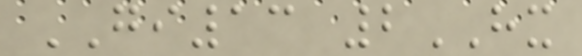GI13 2HX
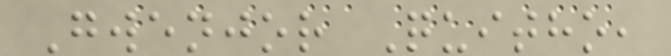Gwenjor Quitho,
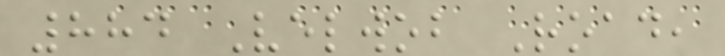884 Velwob Road,
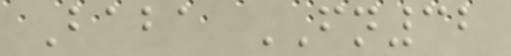Baba FN32
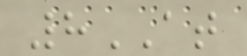8AT
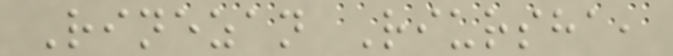Rinezan Riursha,
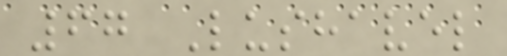67 Lushavel
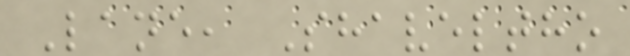Lane, Shaveltho
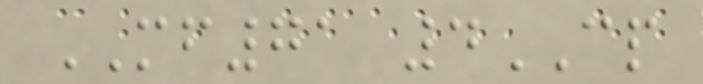MF71 4CP
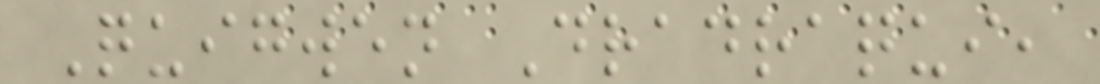Quigwen Dradraqui,
